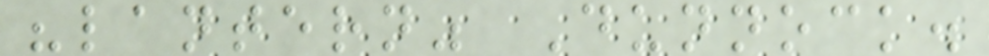"lantern" Dunnock.
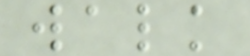walk
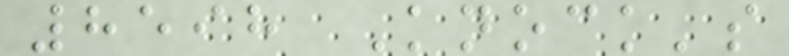8598 Knock's
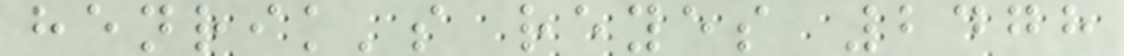henrik's reyes 2478
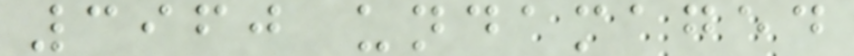3960 undamaged
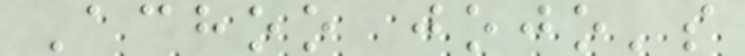Achoo jojo's
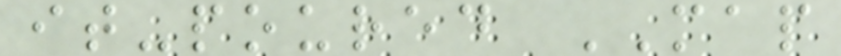it-poured MAP
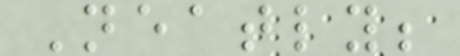Neatly;
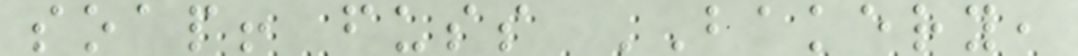soap! fuss BAKERY,
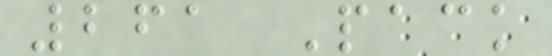261 Pack
